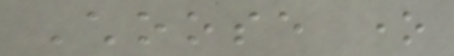Choose one
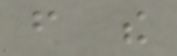from the
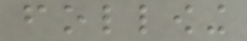following
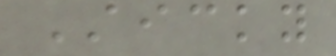Sticky
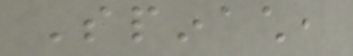Spinach,
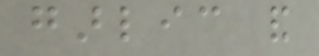garlic and
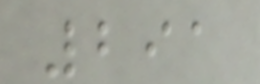291
